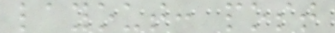layout: post
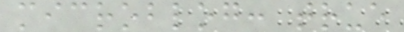microblog: true
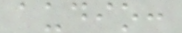audio:
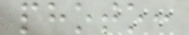photo:
